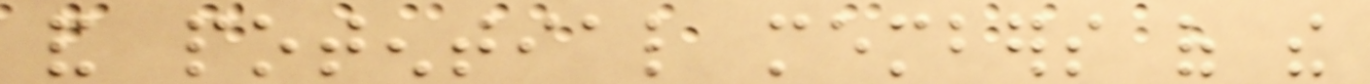and potential members of the
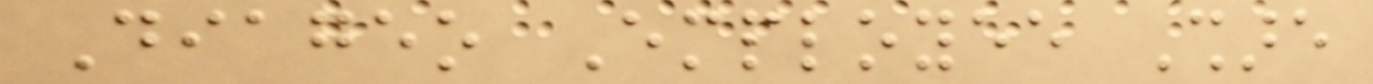Diageo Employee Share
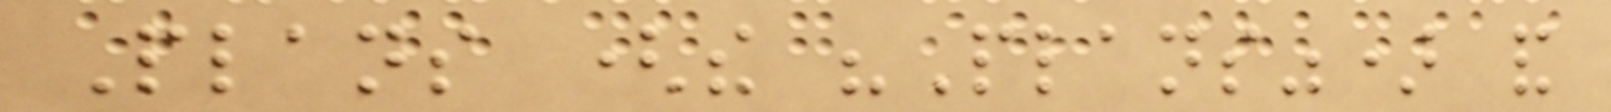Plans (the "Plans") and
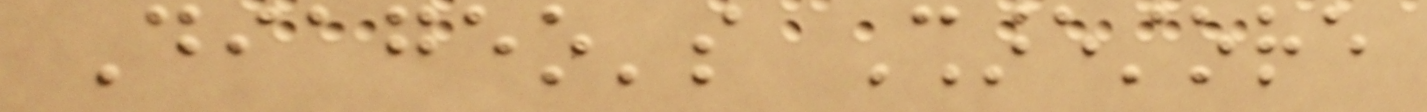Diageo's Sharestore
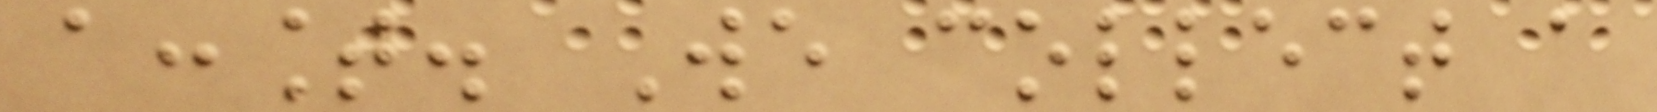account. We collect a
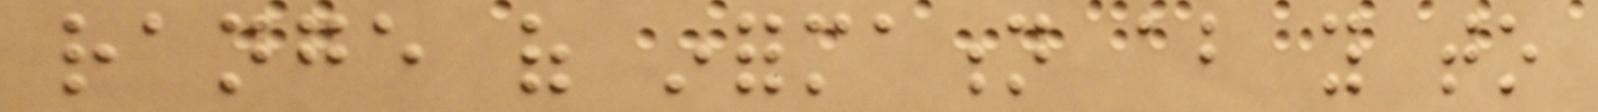range of information about you to
